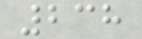238
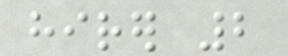hirer 2
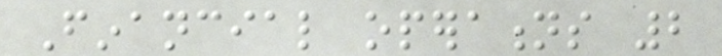Financial operations 2
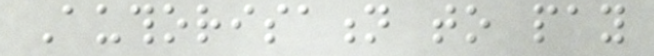Authorisation to pay
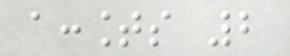accounts 2
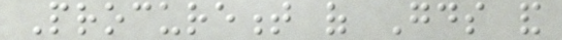Procurement of Goods and
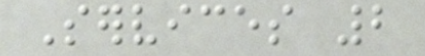Services 2
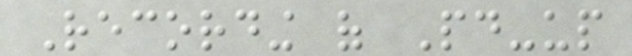Recording of Paid-up
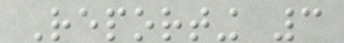Reporting 3
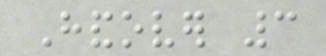Handover 3
